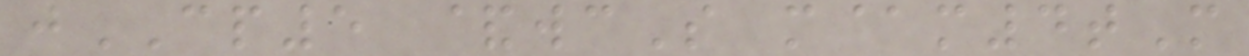jCP5 &wcS m@m4tM
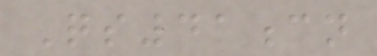Qs41cn
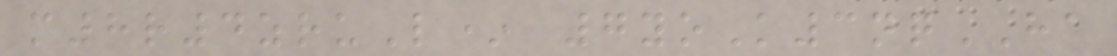m8r4zruL* 7yoK3nqHA
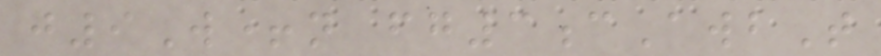j9W+n fg3cAwbT
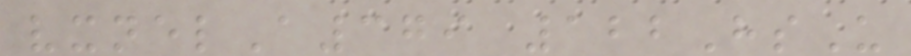vxnelA379 122HsU
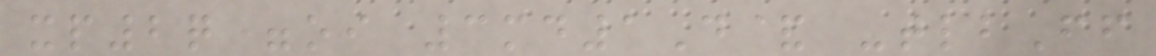xp2q=oi 3md1D& -tlbFf
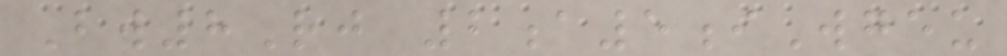Bw8Rj 2a5iWgeu
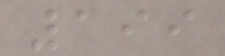199
